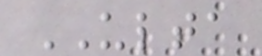ULTA
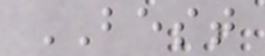BEST
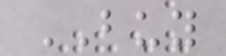BUY
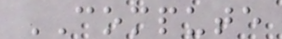COMPUTE
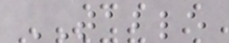TABLE
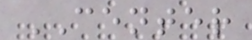CENTER
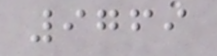9769
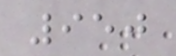950
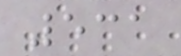531
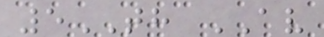5TH AV
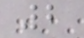2
